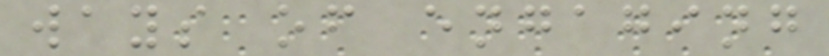ways of engaging
